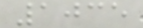1035
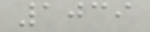1039
